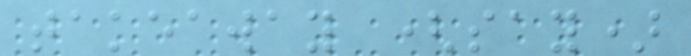takeaway (say)
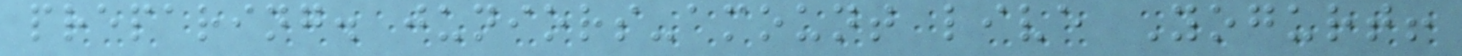preparing. juniors-amount live Yogurt!
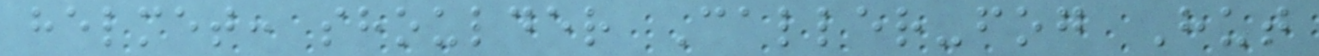helmet: shoulder Caller-fog Hut
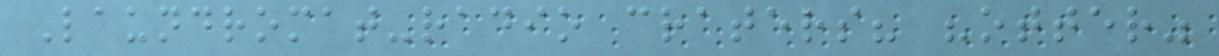Laundromat-radio craters? "otter"
